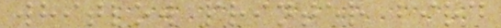whitlow printer bird
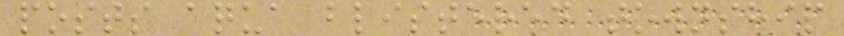posts aqua blistered township
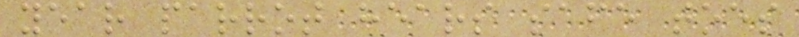year parrot hears safe toes
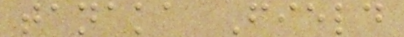tanaka Field
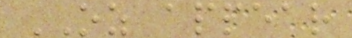OZ appear
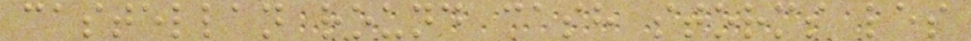castellan round cash storms les
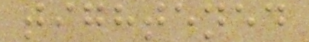tightened
